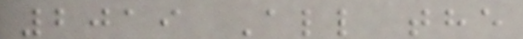2019 All the
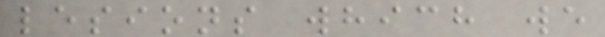lesions which we
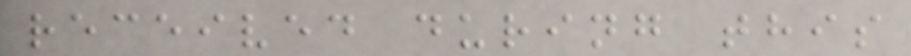received during this
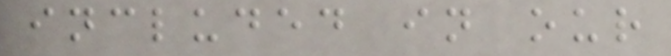included in our
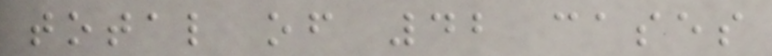total of 42 cases
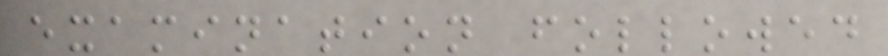examination followed
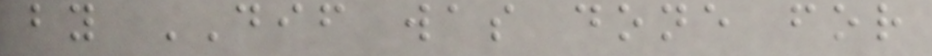by DIF was done for
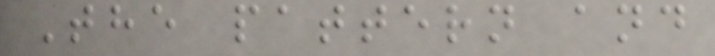The pattern and
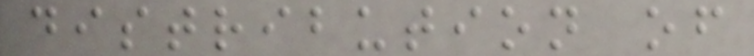distribution of
